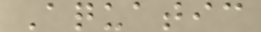Aquatic
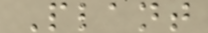Plant
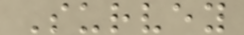Survey
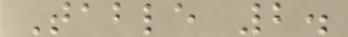Table 2.
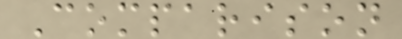Comparison
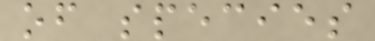of species
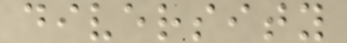diversity
